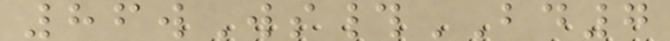86wWs#BD7
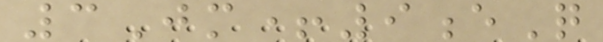3Jm+9eQ
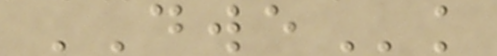DWEk
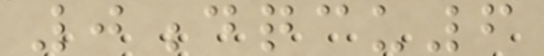0dqcu6
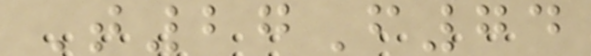T27F74
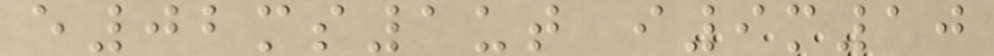e02ms1ut i9m10
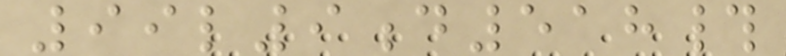99l9d518#
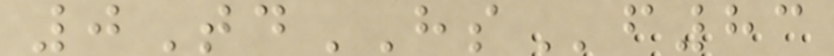0TdHSf83
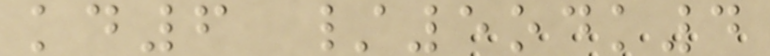kd6 /5odk4
